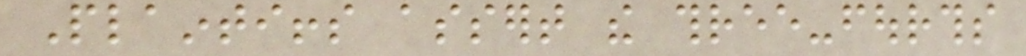Plaintiffs assert the three-fourths
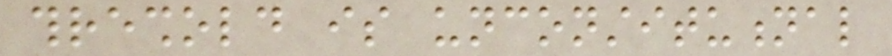threshold is unconstitutional
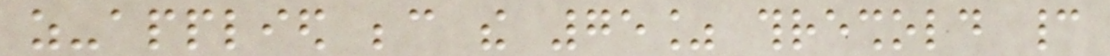as-applied because the 75% threshold cannot
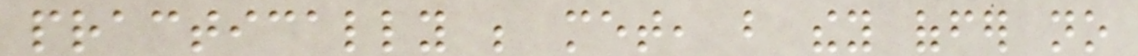practically be met, but they offer no
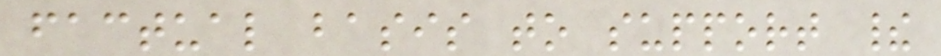factual basis to support their
